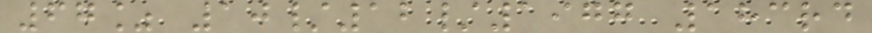67% 10/12/1977 183rd
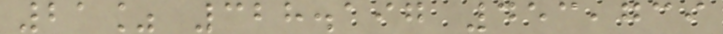21% 328.197 453,739
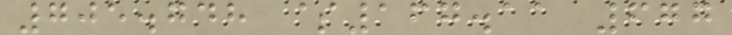705.748 $167.11 677
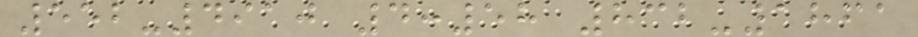552-4910 4:58 832-1861
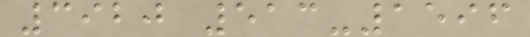3920 513-1596
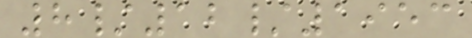8/12/1953
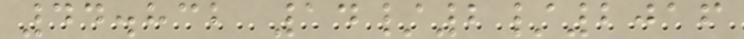44.832 14/2/2016
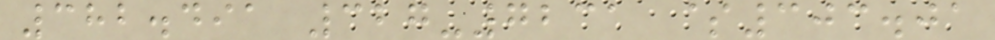382.491 327-7231 $303.01
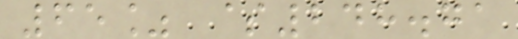65% $248.71
